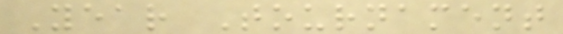Year Tournament
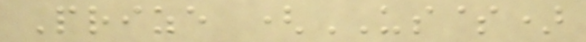Prize (US$)
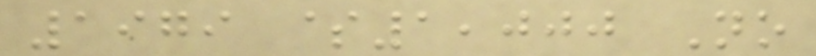1979 $1,000 No
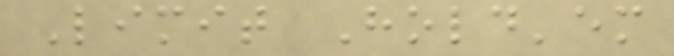Limit Hold'em
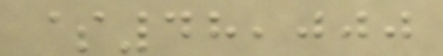$48,000
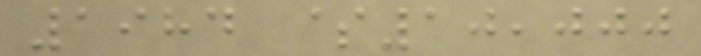1984 $10,000
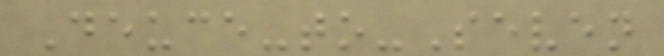Deuce-to-Seven
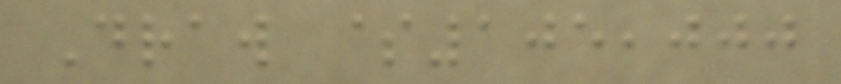Draw $105,000
